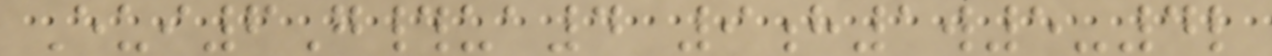Eui6G#ua4 9h1w5-4l
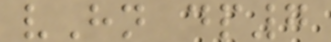vHn dp7
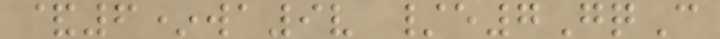&6*wa9v /e7GqC
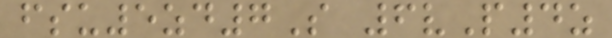fsu5zd7S 6vP4z
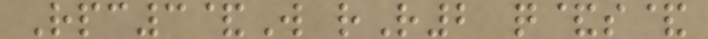Rpc3&W rR2 q&s&
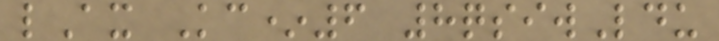lAx Kc*6 8qsiwLdu
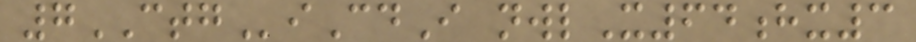7CTGiCdI nwlX64hx3
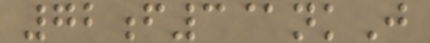72f3@nkJ
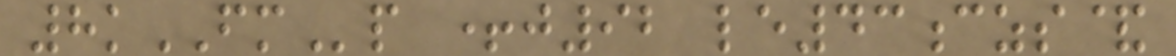8kFMp +j92 le43czs&
